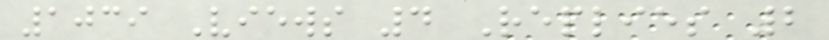1039 Views 4 Replies 2
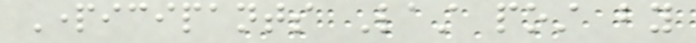Participants Last post by
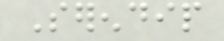Serendip
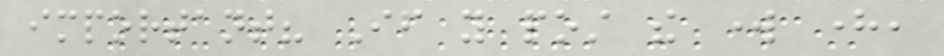important? If you post the work here,
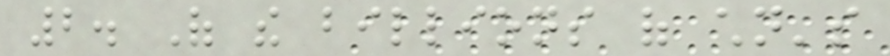2. Of the billions of children's
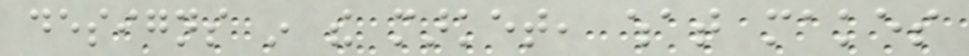designs in the market, what makes
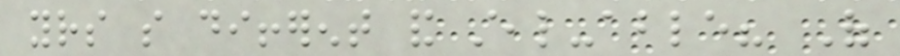yours so different and steal-able? Of
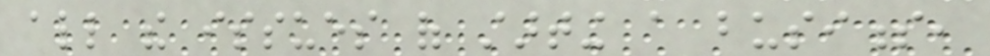all the issues of starting a business,
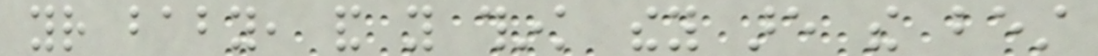your baby, and you think they are the best
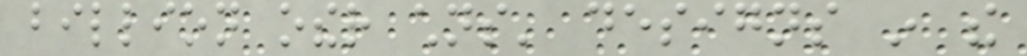billion other childrens' designs in the
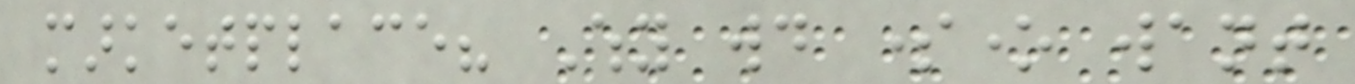marketplace? Why would someone want
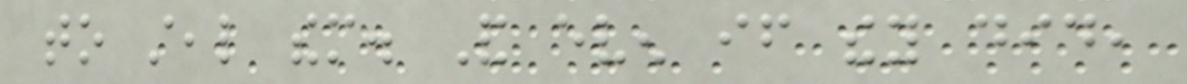to steal them. And even if they did,
